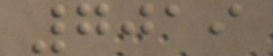7019
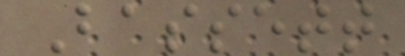Bassett
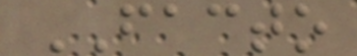FACTO
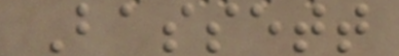Bassett
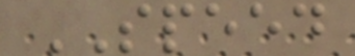SPEED
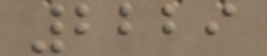2229
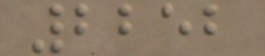2252
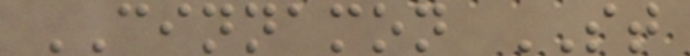CINNAMON ST
